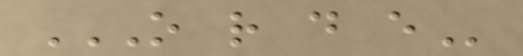O R D E
